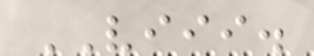VIII.
